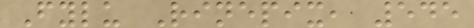Fylu Rinepix, 545
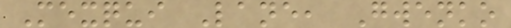Mexqui Lane, Gwenko
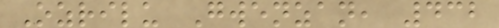Ozrilu Gwenzan, 432
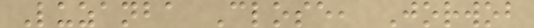Luzanba Close, Jorwob
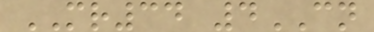MR34 4CN
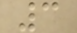3
